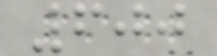600
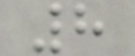8
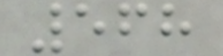568
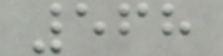568
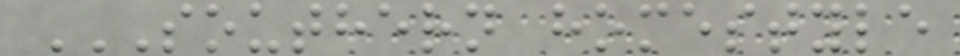SOUTHERN HOMESTYLE
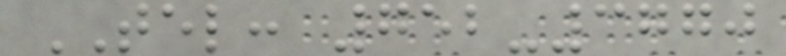TEL: 752-3770
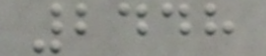2448
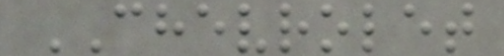CHEVROLET
